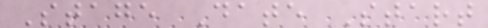Stage Date Start
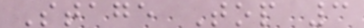Stage Top 3
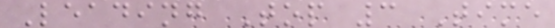Leading Top 3 Time
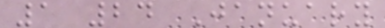1 24 January
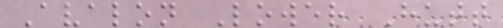Avalon Lower Hutt
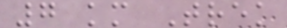7 km Trek
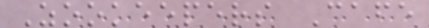Zookeepers Cafe
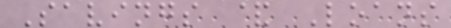Savings & Loans
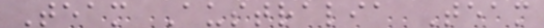Team Australia Team
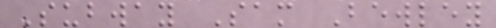Subway Sam Bewley
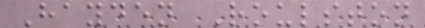Hayden Roulston
